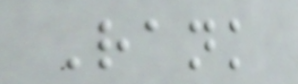Rank
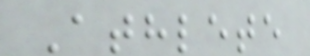Athlete
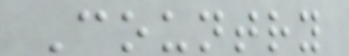Country
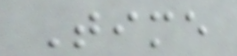Time
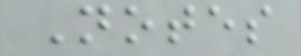Notes
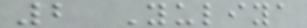2 Yuliya
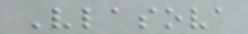Vlasova
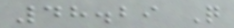48.29 Q
